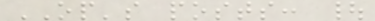OP's posts: |
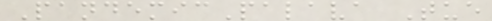PandemicPalava Tue
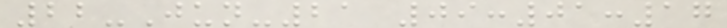22-Jun-21 09:01:17
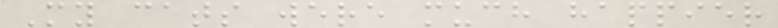My cats were much happier
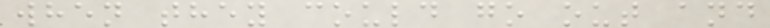when they could go out and
